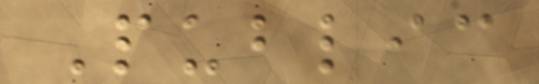Public
